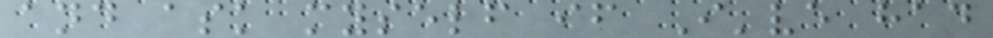and ask myself if I've had
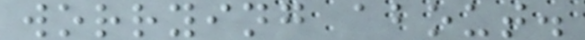worrying about.
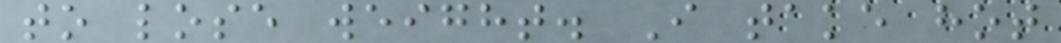to lose weight. I take hot
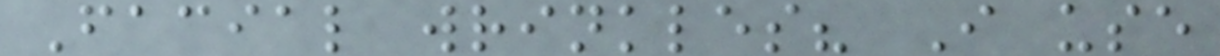Facial wrinkles? I use
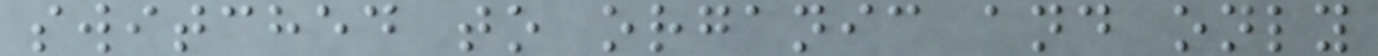switched to organic and only
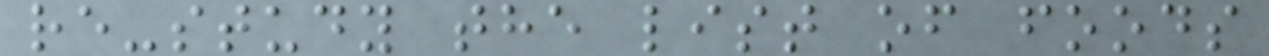re-study the list of foods
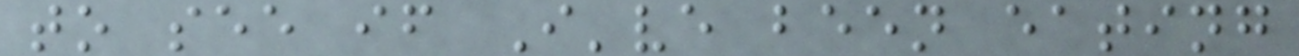to see if I've been eating
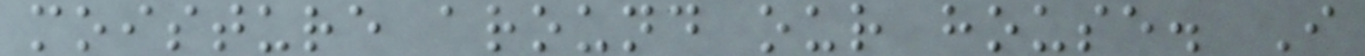moisture around our house. I
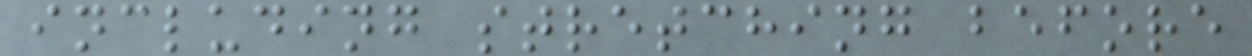including stretching before
